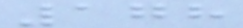178
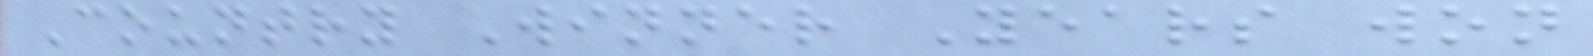Country Winner Years won
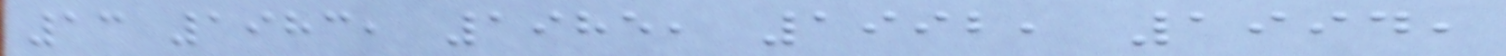13 1983, 1985, 1992, 1994,
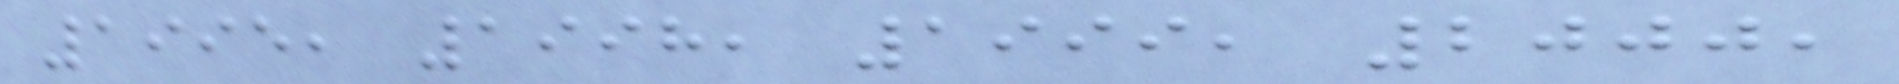1995, 1998, 1999, 2000,
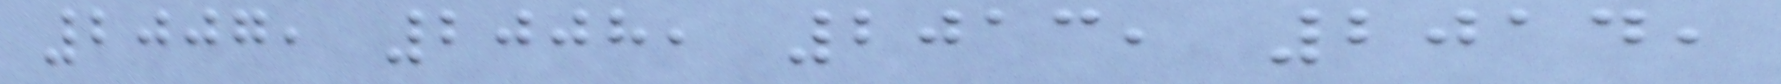2007, 2008, 2013, 2014,
